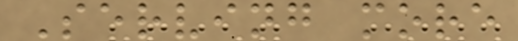Serving more
